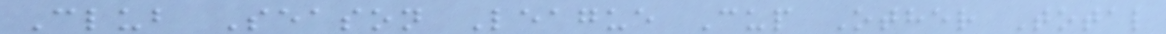Club Season League Cup Other Total
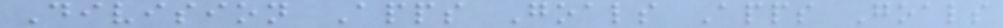Division Apps Goals Apps Goals
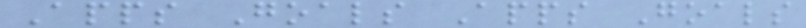Apps Goals Apps Goals
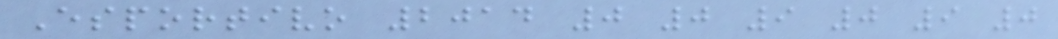Esportivo 2014 0 0 9 0 9 0
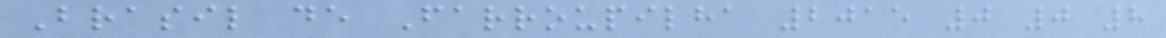Brasil de Farroupilha 2015 0 0 8
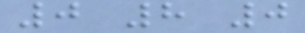0 8 0
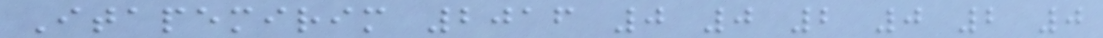Itapemirim 2016 0 0 2 0 2 0
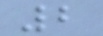2
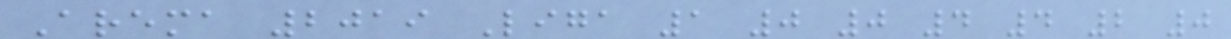Arema 2019 Liga 1 0 0 4 4 2 0
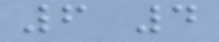6 4
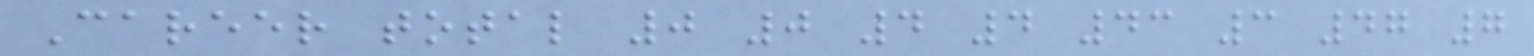Career total 0 0 4 4 43 3 47 7
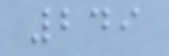249
